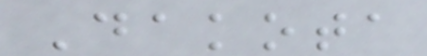Dakota
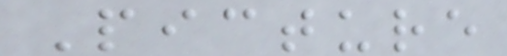Picture
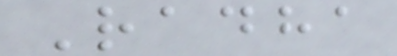Radha
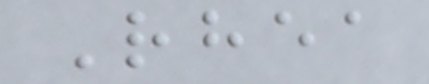Rhea
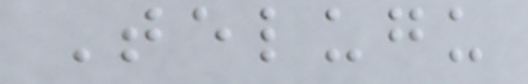Telugu
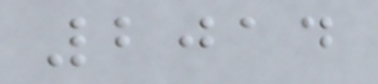2014
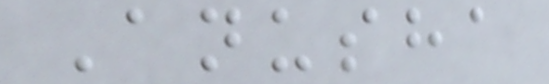Anusha
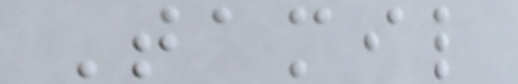Tamil
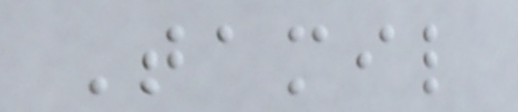Tamil
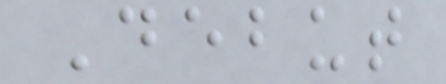Debut
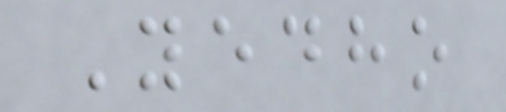Yedho
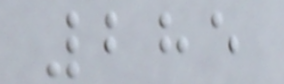285
